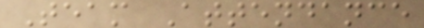Team Attendance
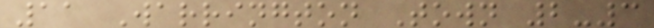11 Warrington Town 2-3
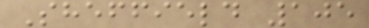Sheffield 105
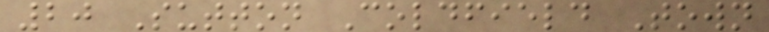20 Sutton Coldfield Town
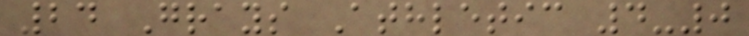24 Grays Athletic 4-0
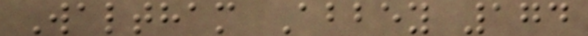Waltham Abbey 174
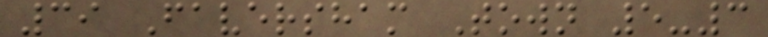39 Faversham Town 5-3
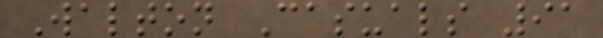Walton Casuals 91
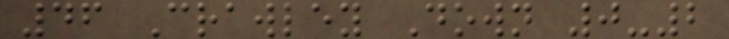46 Crawley Down 0-2
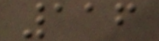116
